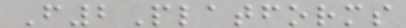F2Platforms
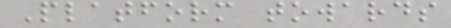Platform towards
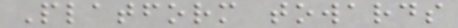Platform towards
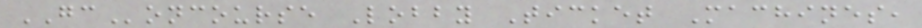GConcourse Lobby Ticket Machines,
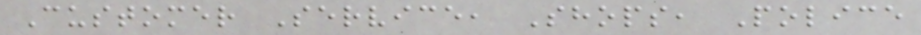Customer Service, Shops, Police
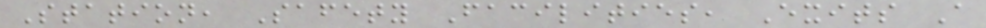Station, Safety Facilities, Exits A
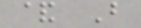& B
